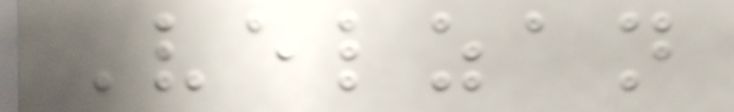Velzan
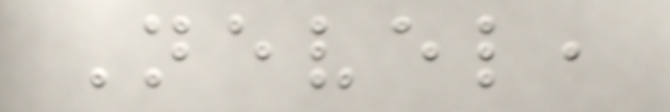Nevel,
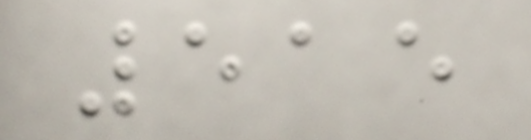515
